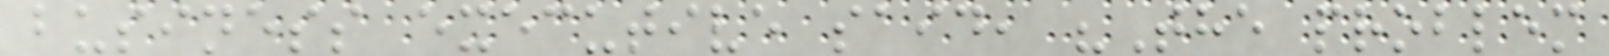business executive said, "The problem
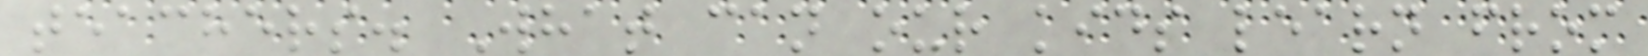teachers. What can our kids learn from
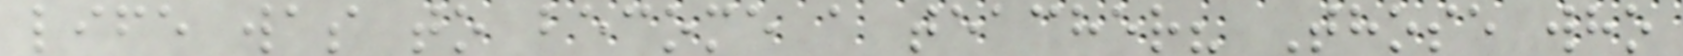life was to become a teacher? Those who
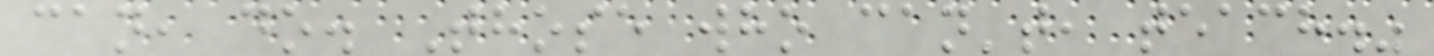can, do. Those who can't, teach."
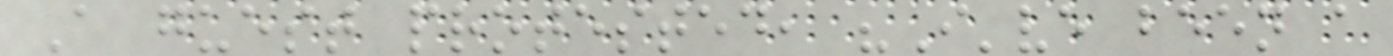A guest protested, "I've been a
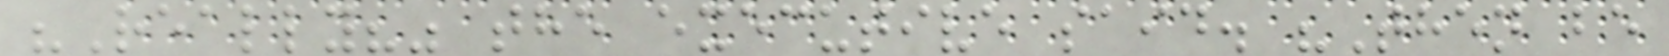"Really?" the executive said. "Then be
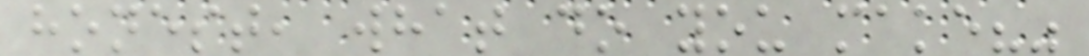honest, what do you make?"
